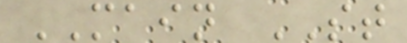MAIN ST
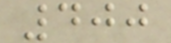400
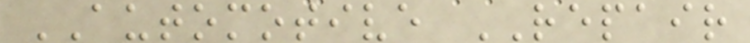AUTOMOTIVE REPAIR
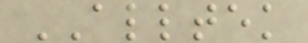ALLTEK
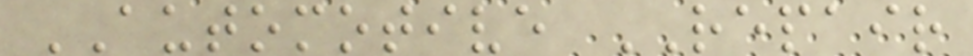AUTOMOTIVE REPAIR
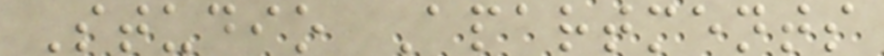Studio Apartments
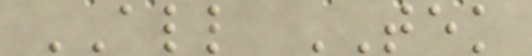ALL TEK
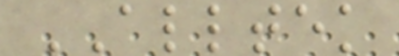ALLTEK
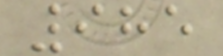985
